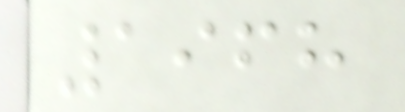1968
